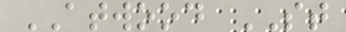ATWOOD ST
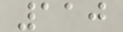110
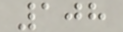108
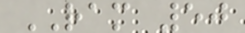RAM 50
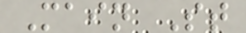Main St
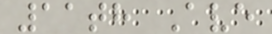11th Ave
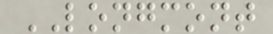LONGMONT
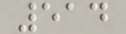514
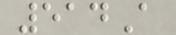514A
